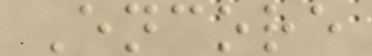Encore
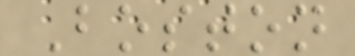Boston
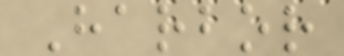Harbor
